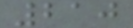210
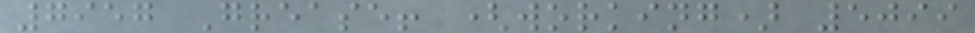7957 Grease! (working) 5099
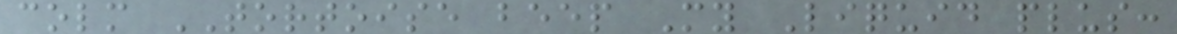colm TORTOISE beep My Liquid plus:
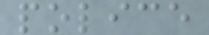police
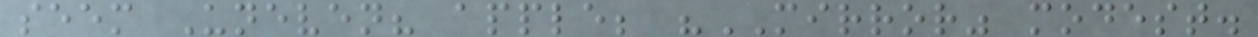seem Uneven? apple; "MIRROR" modest.
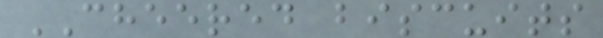CHEERED biscuits
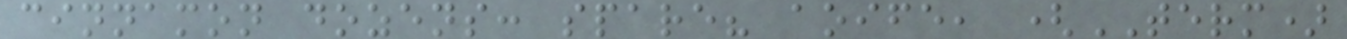cinnamon dozens: spare? aoife, (TERM)
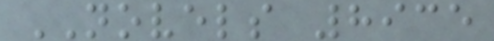NOVELS 8935
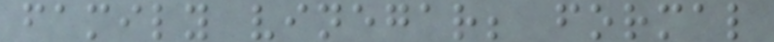family vinegar; formal
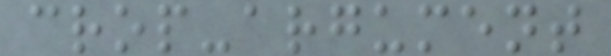crop-argument
